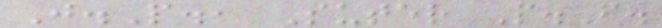J.P., Suter P.F.
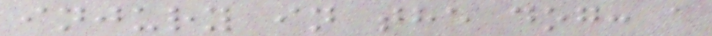injury in the dog: a
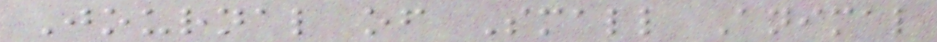Journal of Small Animal
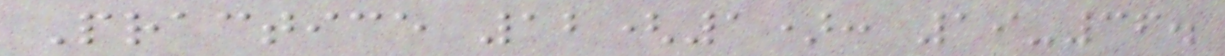Practice 12(1): 19-36.
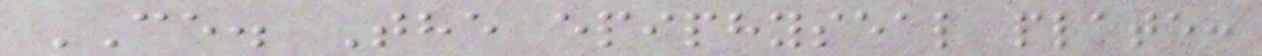CE. The epiphyseal plate:
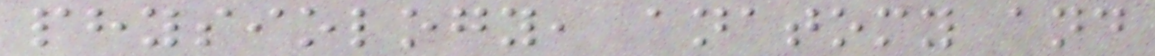physiology, anatomy and
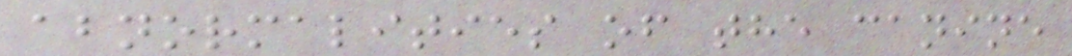abnormalities of the canine
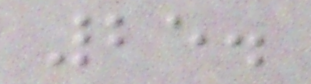25.
